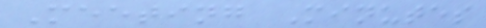Meeting Minutes
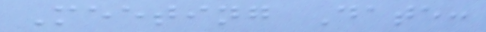Meeting Date:
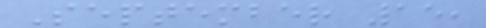September 15,
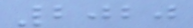2020
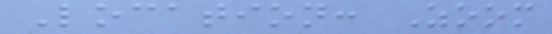Location: Zoom
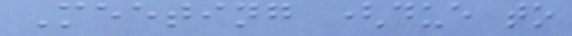Meeting (due to
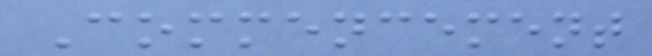Commencement
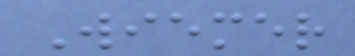Wiemer
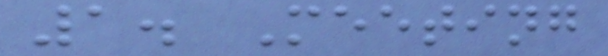1. Meeting
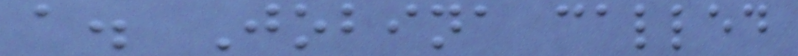a. Jobina called
